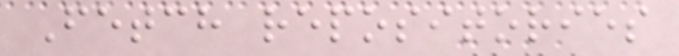Fetch repositories
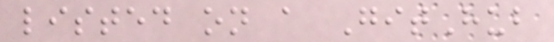listed on a GitHub
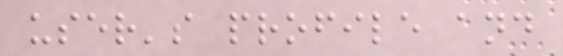user's profile and
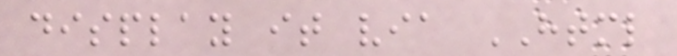display it via HTML
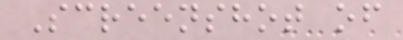Screenshot of
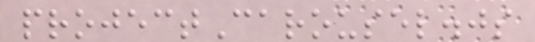projectCarousel.js
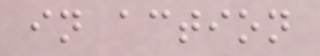in action
